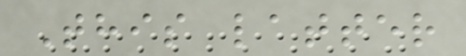This latter
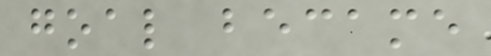goal became
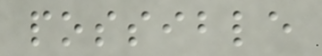possible
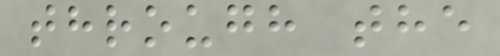through the
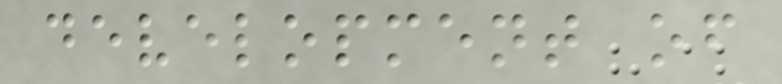development of
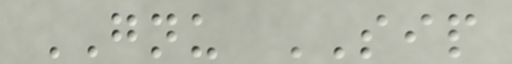GNU SIP
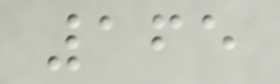165
